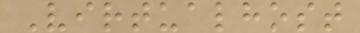Virtualhost
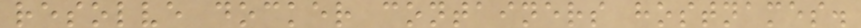resolve docker containers hostnames.
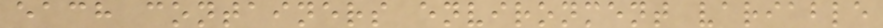each containers environment variable
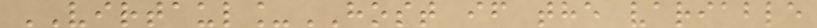VIRTAUL_HOST if the variable
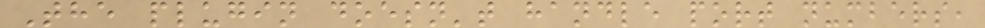The plugin doesn't handle port numbers,
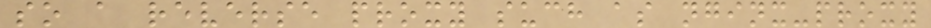so a reverse proxy such as nginx-proxy
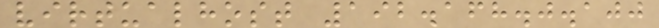virtualhost 192.168.0.100
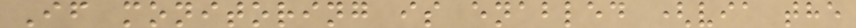If monitoring is enabled (via the
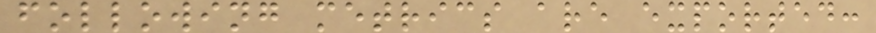following metrics are exported:
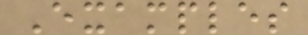Examples
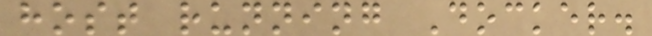host running Docker.
